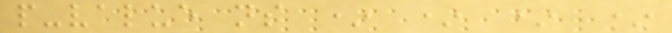p-value ns * * * *
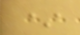*
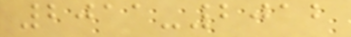2011-2012
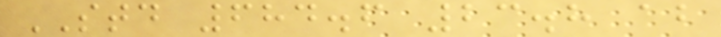STD 684.6 23.8 ab
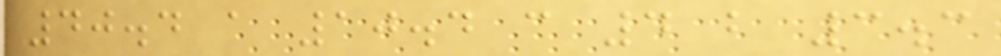40.4 a 10.4 c 4 b 3.3
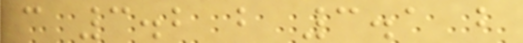c 3.2 b 3.1 b
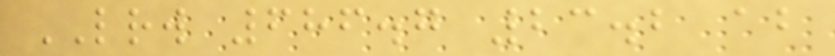LRW 686.7 23.2 ab
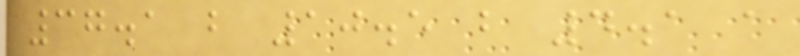37.1 b 10.5 b 4.1 a
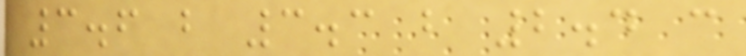3.6 b 3.3 b 2.4 c
